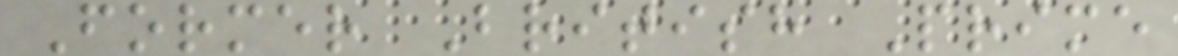Former British Prime
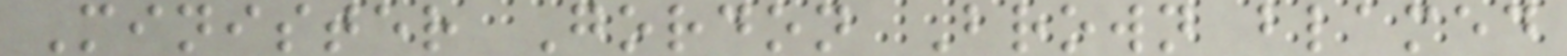Minister Gordon Brown blamed
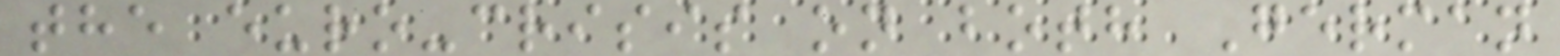the euro-crisis on both German
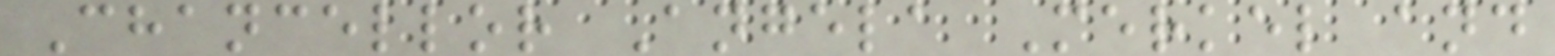Chancellor Angela Merkel and
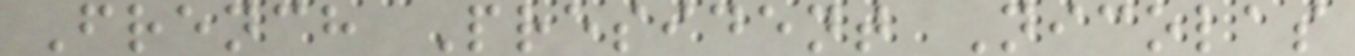French President Nicolas
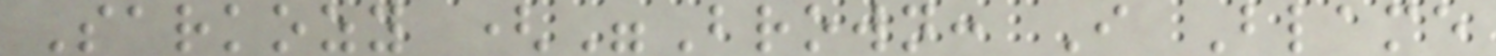Sarkozy ("Brown: I Blame
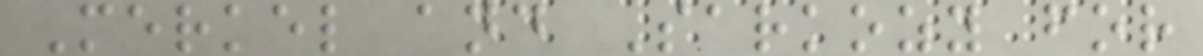Merkel and Sarkozy for
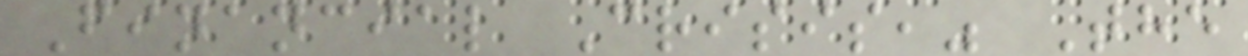Financial Crisis," The
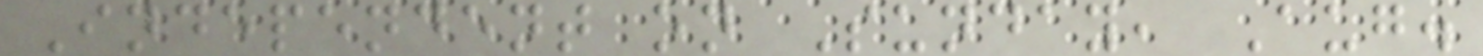Independent on Sunday, Aug.
